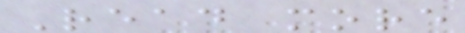Read more
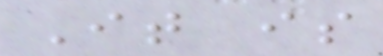It is
